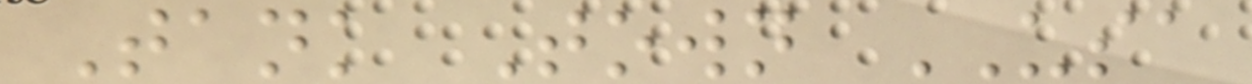Tank Town USA
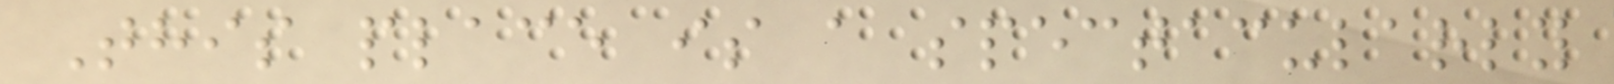This place is a spectacularly
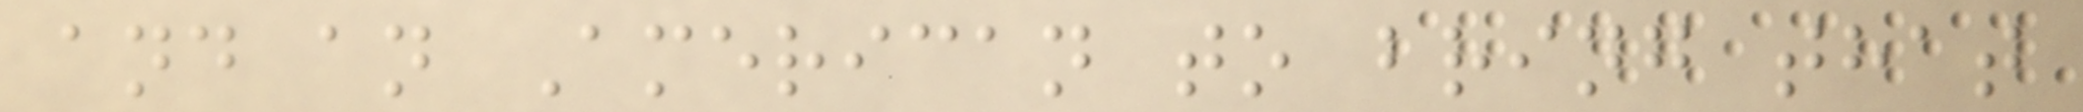and an American to bring that
